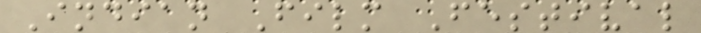Indian Film Festival
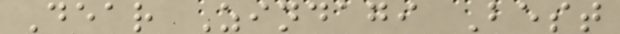Dear Zindagi Best
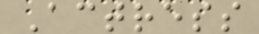Actress
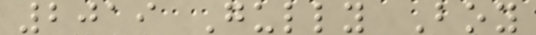2019 Gully Boy
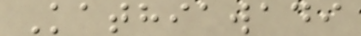Kathiawadi
